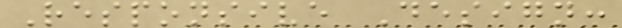Responsive Design:
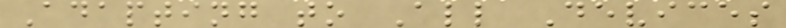Adapting to All Devices
